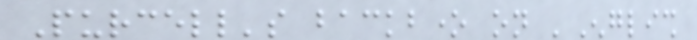Purcell's backbone on 'English
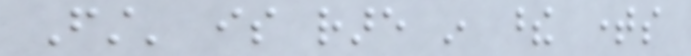First' is rare in these times
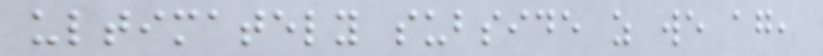ultimately subside as we again,
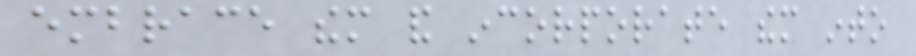embrace them and incorporate them into
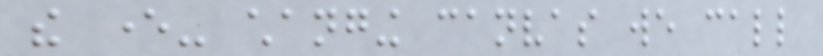the ever- changing canvas we call
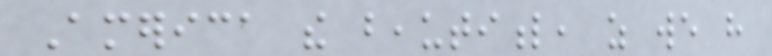America the beautiful, as we have
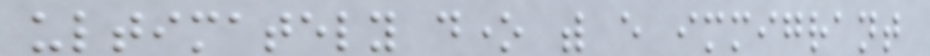ultimately done with every immigrant
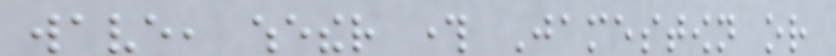wave, whether through Jamestown or
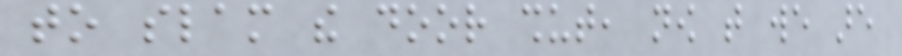to slam the door shut, now that we are
